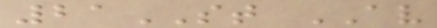21ST AV
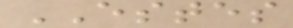ESTES
